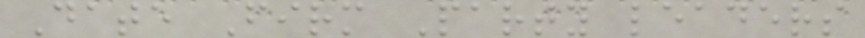Date Firm Party leaders
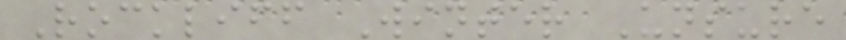Rockliff Winter Unsure
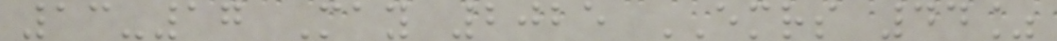13-17 May 2025 EMRS 44%
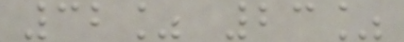32% 23%
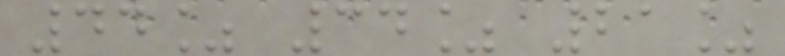44% 34% 21%
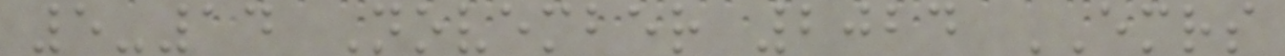5-14 November 2024 EMRS
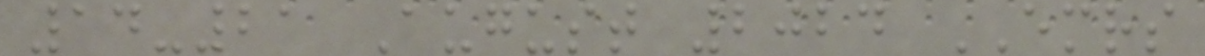14-21 August 2024 EMRS
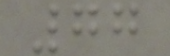77
